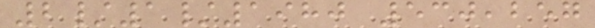2/1/1980 530,257
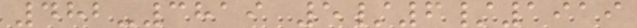482-3819 5/6/1919
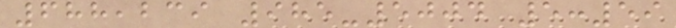688,239 985-5004 5:59
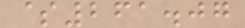$261.07
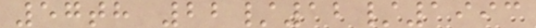57th 22/12/1993
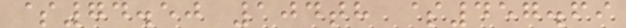$74.50 104th $457.69
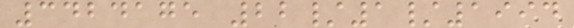3424175 22/1/1994
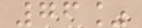76%
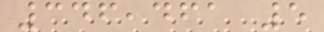346,461 5
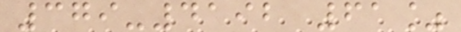379-4192 61%
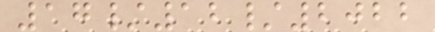17/12/2022
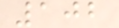102
